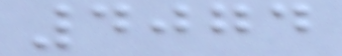4074
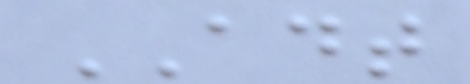ADT
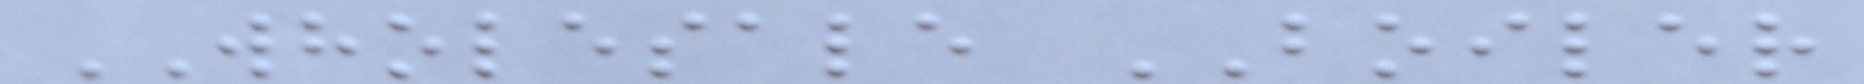WHOLESALE BOILER
